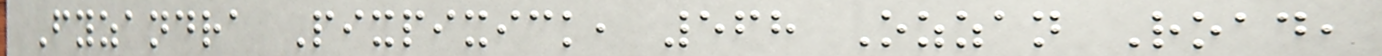Fyzandra Pixpixick, 568 Ozzan Road,
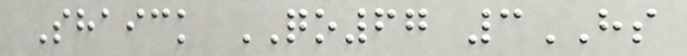Shaick QO67 3HS
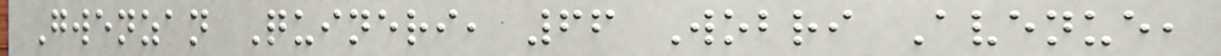Gwenzan Quineri, 66 Wobri Avenue,
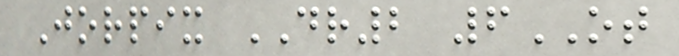Jorpix DR2 6OT
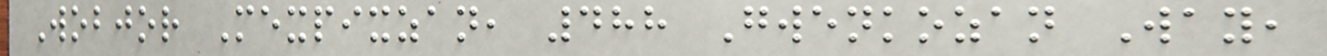Wobjor Mexpixzan, 488 Gwenkozan Way,
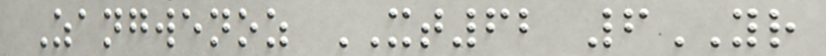Zangwenoz XT62 6YR
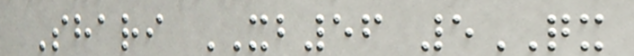Shari XB56 5QX
